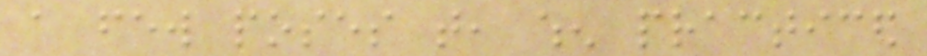a few poses that, when practiced
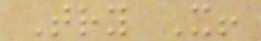Try It!
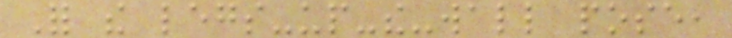For the legs-up-the-wall pose,
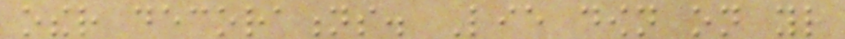other decorations. Lie down on your
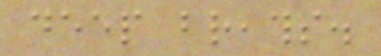deep breaths.
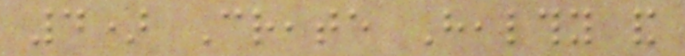4) Create Healthy and
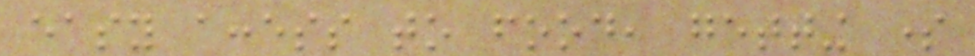easy access to food, getting some
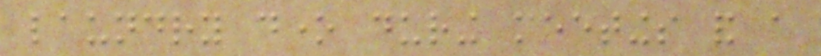laundry done during meetings and a
